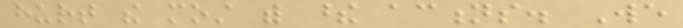hurt the most with these actions. We
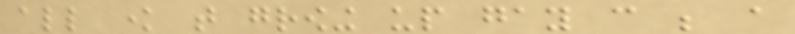all know that growing up gay can be a
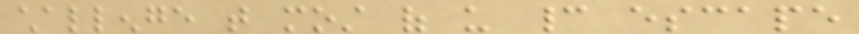challenge that most of us cannot escape
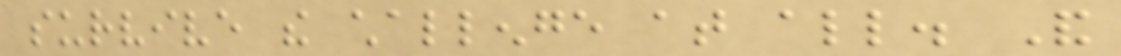survive the challenge at all. And
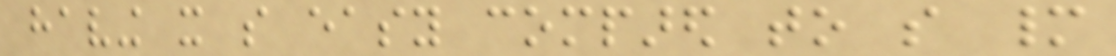having it so easy compared to so many
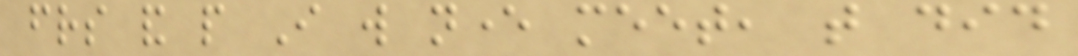friends and people I will never meet, that did
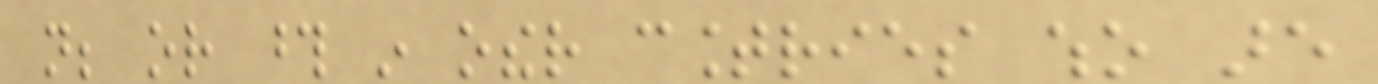not; or those in other countries who are
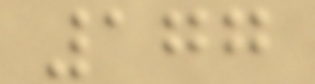177
